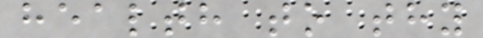health to thy
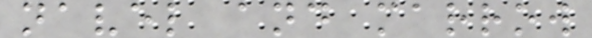navel and marrow
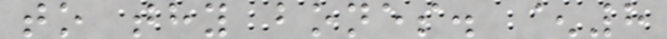to thy bones. ^8
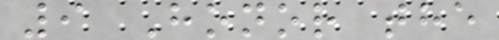9 Honor the
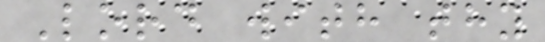Lord with thy
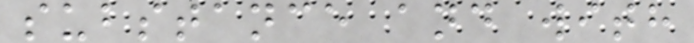substance and with
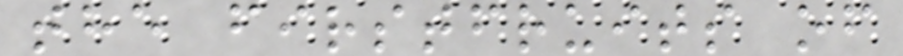the firstfruits of
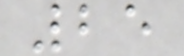25
